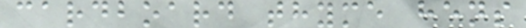cardboard thyme hens
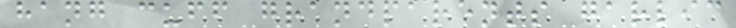hang cuff grandparents garlic
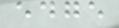edge
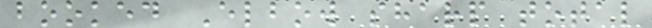booked Elbow sharp total
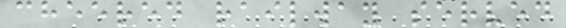cheered railway served
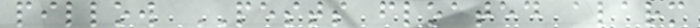pillow PESTS floated alarm
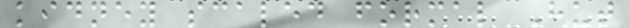kidney scaled formal Hut
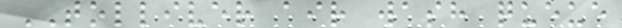TOLLIVER air wash queue
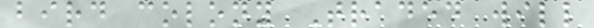bird colony Traded will
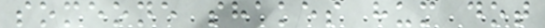someone shakes hum dot
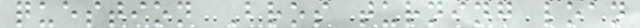question Bros turning loan
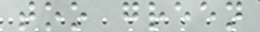too green
